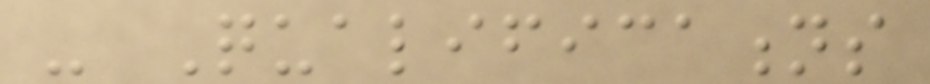- Qualifications
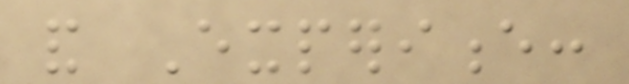and Experience:
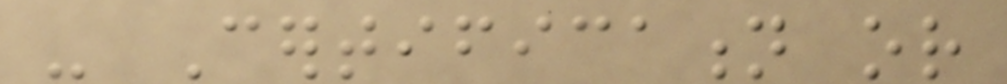- Certification or
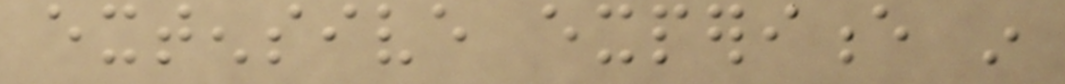extensive experience in
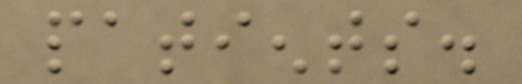patients.
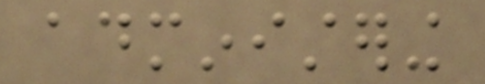administering
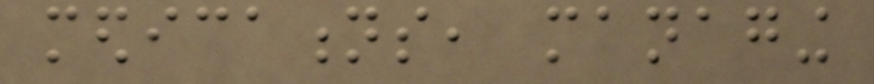medications, managing
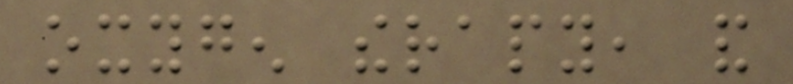oxygen therapy, and
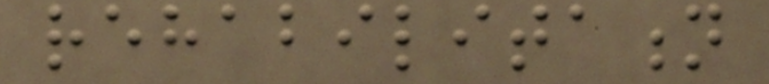rehabilitation
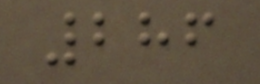286
